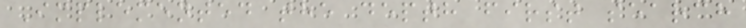Implemented the depth first search
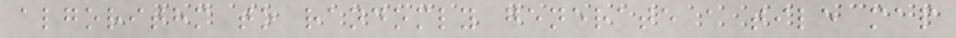algorithm to randomly generate a tile map
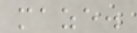maze.
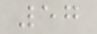57
